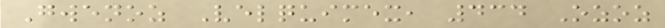Gwenoz Velquimex, 434 Ozoz
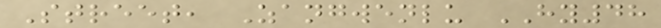Street, Zangwenlu HY48
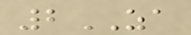2ZA
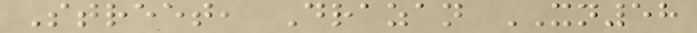Street, Drazan XN58
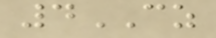4CZ
